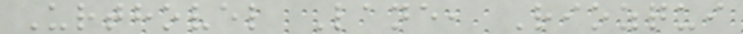Urthovel Lane, Riozqui
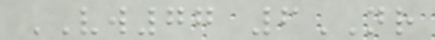VW77 6NR
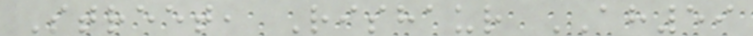Street, Rishaur AH59
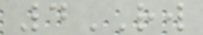4RW
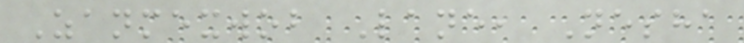Zanmexwob Lane, Nesha
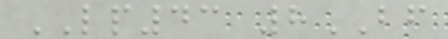LP43 8BF
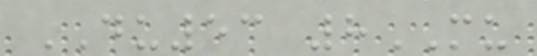DU53 8MU
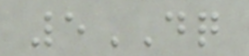5DQ
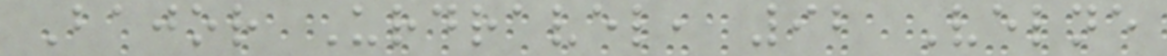Bajor Urdravel, 92 Velne
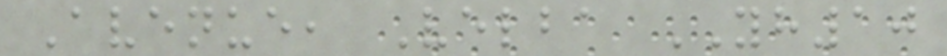Avenue, Velba YH10
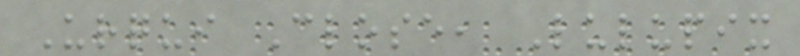Urqui Close, Lulupix
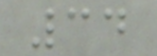34
